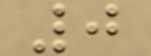0
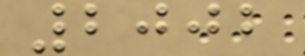2002
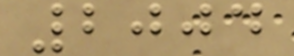2004
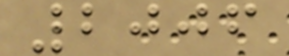2006
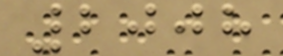2008
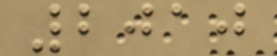2010
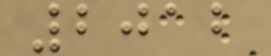2012
